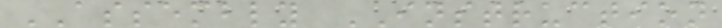ASSEMBLY INSTRUCTION
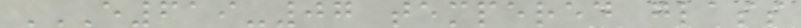E619-07 TEMPERED GLASS
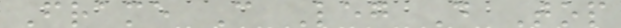Frame C Leg D Top
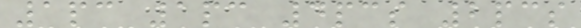1pc 1pc 4pcs 2pcs
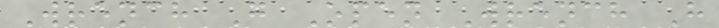Wrench G Open Wrench H
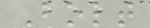Bolt
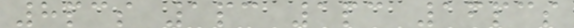8pcs 1pc 1pc 16pcs
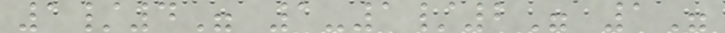1/4" 1-1/2" 1"
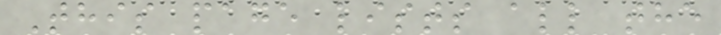This page lists all the
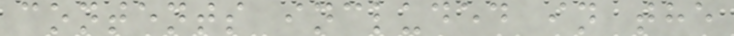contents included in the
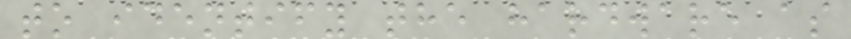to identify the hardware as
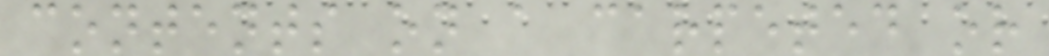contents on a carpeted or
